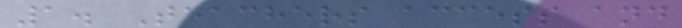1. Teachers access and
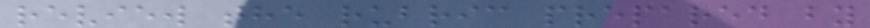review the rubric prepared by
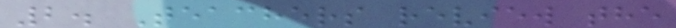2. Teachers review the
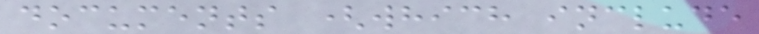documents (which include
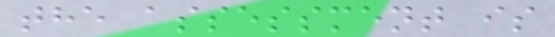the assessment is
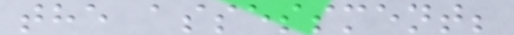the assessment;
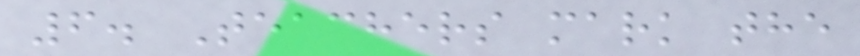6. Teachers mark the
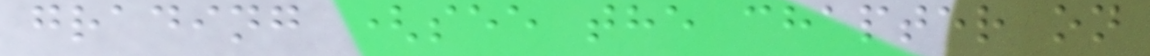grading (see the chapter on
